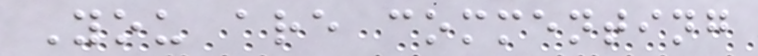You are commenting
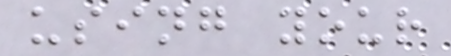using your
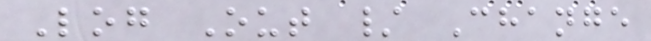Log Out / Change
